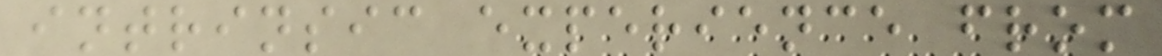intrinsic experience from
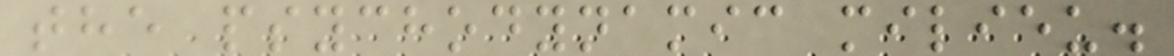the psychodynamic milieu.
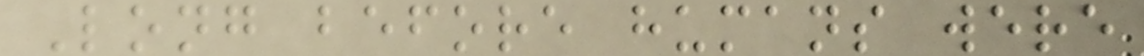Long before humans were
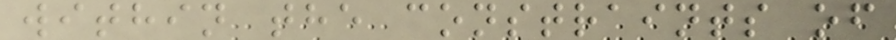within the constraints of
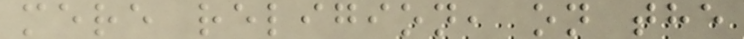mere religion, on the
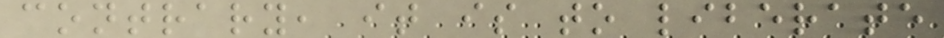contrary, it is to liberate
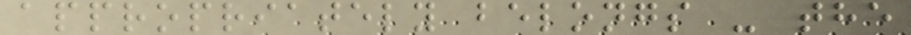appropriately belongs - the
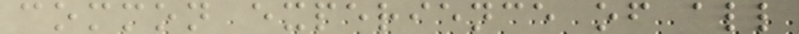common experience of all
